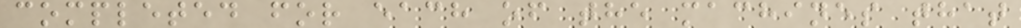completed for each of the machines that
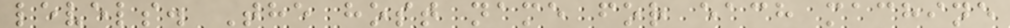levels. The host name for each machine
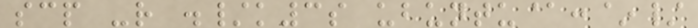scp -r ./k3s ubuntu@:~/
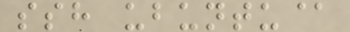ssh ubuntu@
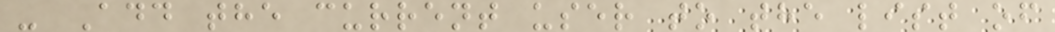- Add the current user to the list of
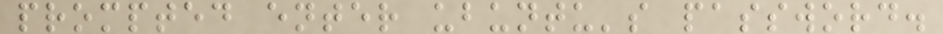prompted enter ubuntu's password.
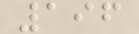196
